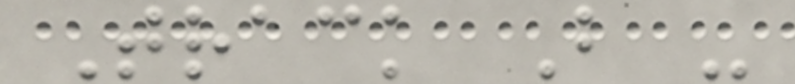Track B -
